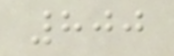800
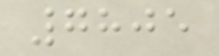7805
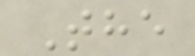The
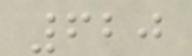620
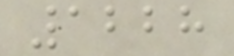1228
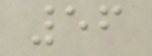56
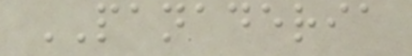PANADERIA
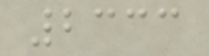2333
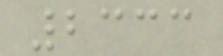2333
